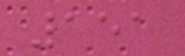151
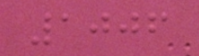1006
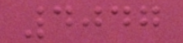4047
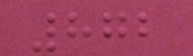872
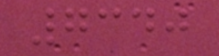7340
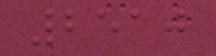2510
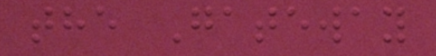the Gateway
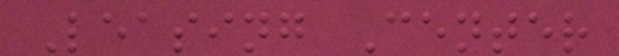Leasing Center
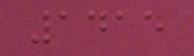1415
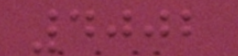4002
